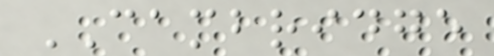CAMBRIDGE
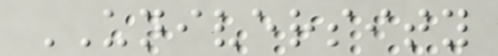UNIVERSITY
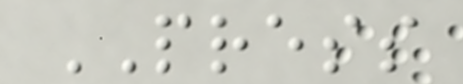PRESS
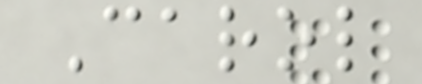Carol
